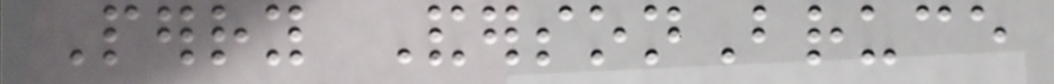Perry AndersonBruce
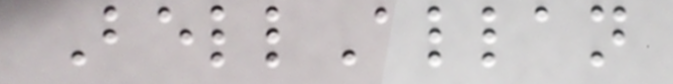BellAllan
